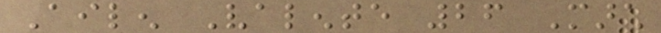Ailen Valente 26 March
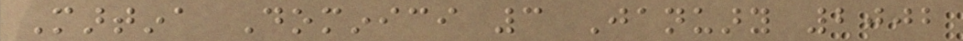Martina Dominici 3 January 2002
